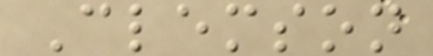Clemson
